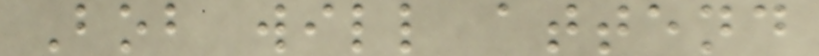Bob will attend
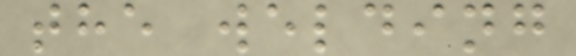the welding
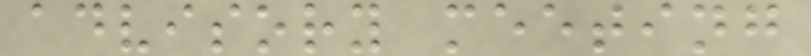advisory meeting
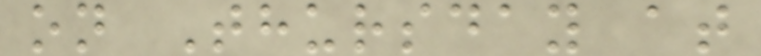on Thursday at
